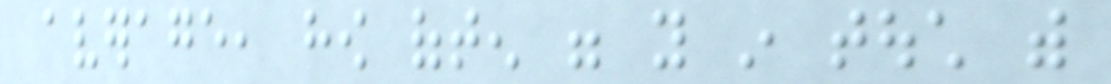average, how often were you in touch with
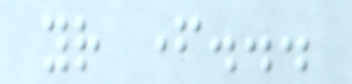your father...
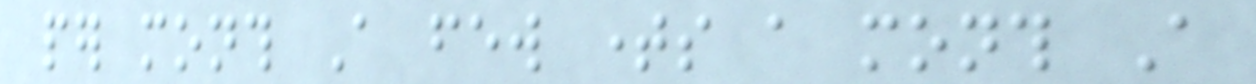per month A few times a month A
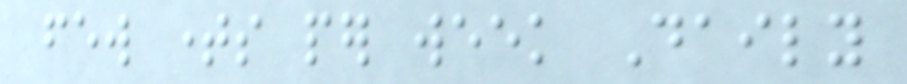few times per week Daily
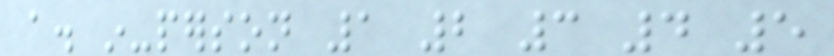a. in-person 1 2 3 4 5
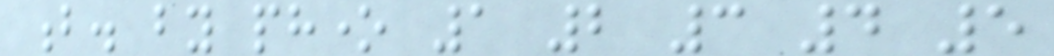b. by phone 1 2 3 4 5
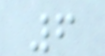6
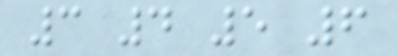3 4 5 6
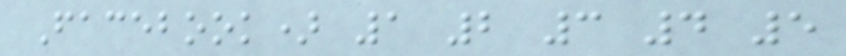Facebook) 1 2 3 4 5
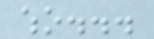who...
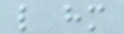like him
